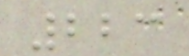223
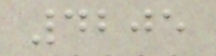4205
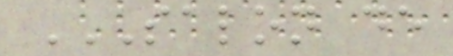SALON DE
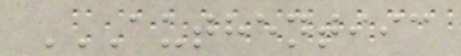AUTHENTIIC
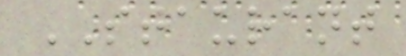STAURANT
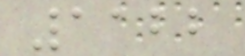1122
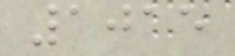1015
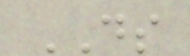DS
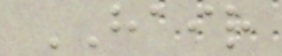HAIR
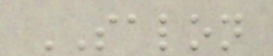SALON
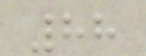88
